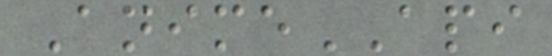AnimeAPI
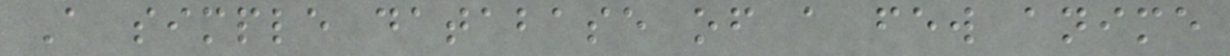A simple database of a few anime
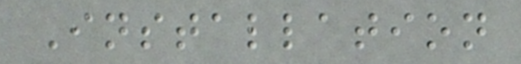Installation
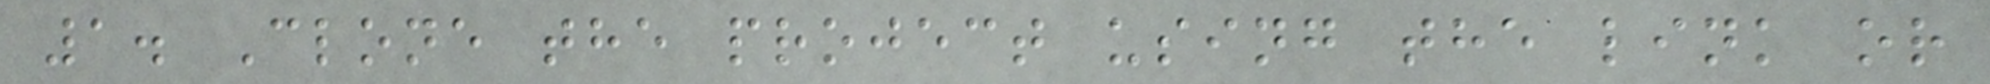1. Clone the project using the link or
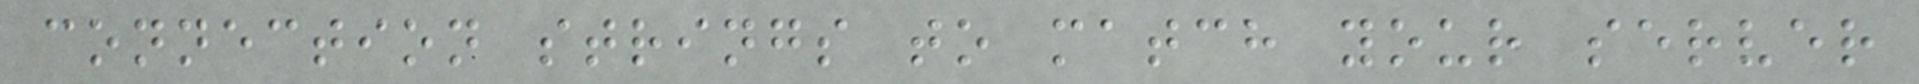connection strings to match your server
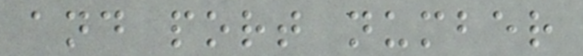and port number
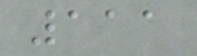111
